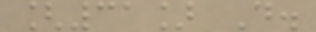[31] D.
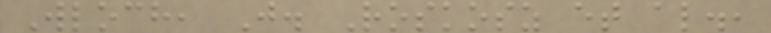Wloch, J. Roskosz et al.,
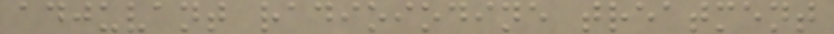adjuvant radioiodine treatment
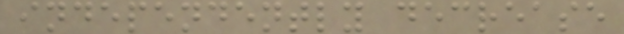independently decrease
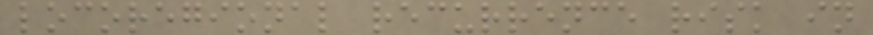locoregional recurrence risk in
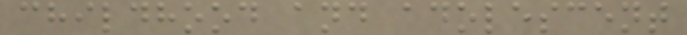childhood and adolescent
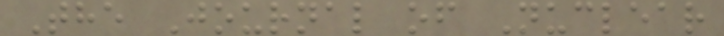The Journal of Nuclear
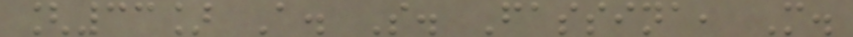[33] A. S. Fassina, M.
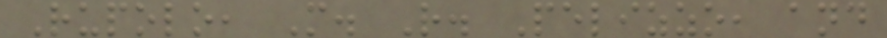Rupolo, M. R. Pelizzo, and
